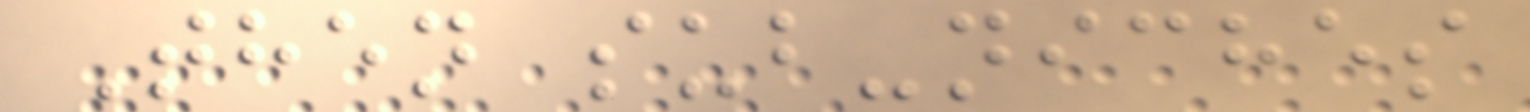Then sub-niches
